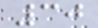30
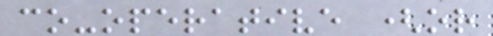co-operative (or
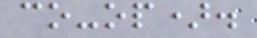co-op).
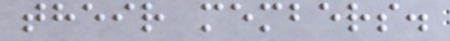their members.
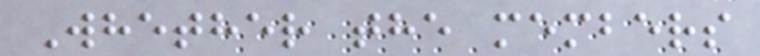Whether the members
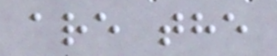are the
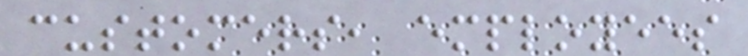customers, employees
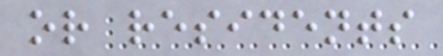or residents
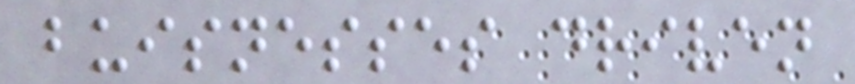buisnesses driven
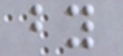by
